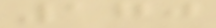170
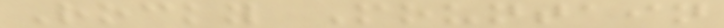Rocky Mountain
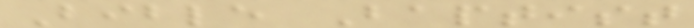Bible Baptist
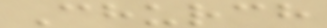Church
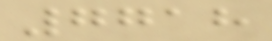7718
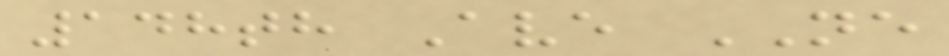148th Ave NE
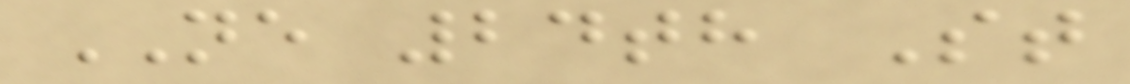NE 24th St
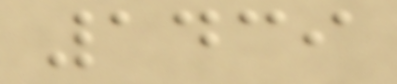1439
